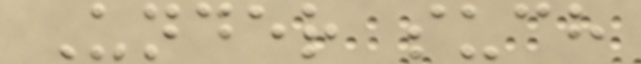Under such
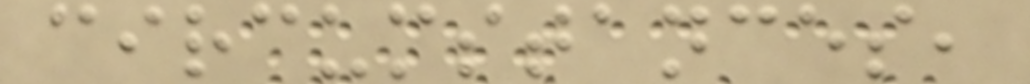circumstances,
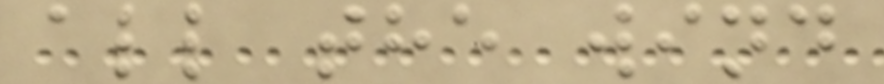all the wind
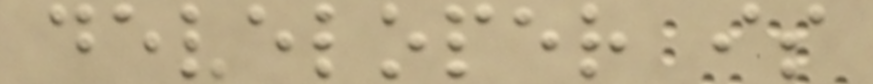developer is
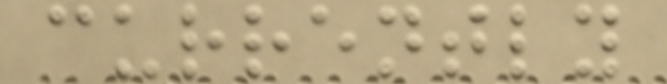currently
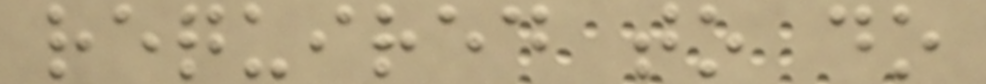required to do
